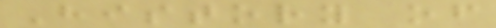History of
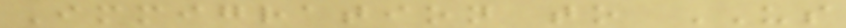Immigration to US
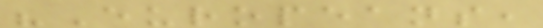"Europeans,
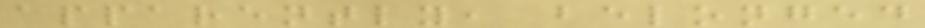apparently, belonged
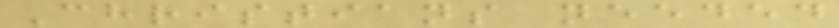Christians needed
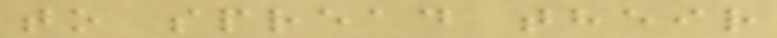to spread their
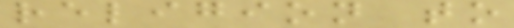religion to
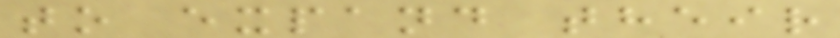to expand their
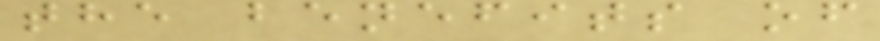the benefits of
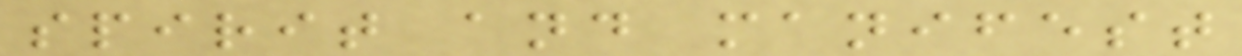spirit and manifest
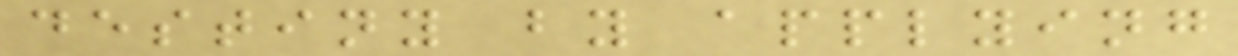destiny by applying
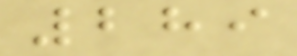289
